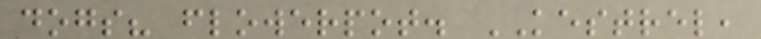dogs? flowerpot. KESTREL,
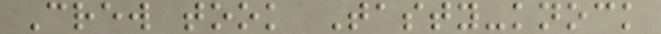Crew took Tasty-knock
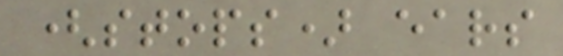(stops) ears
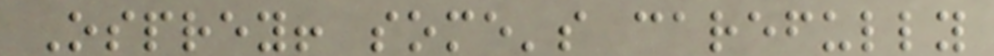Osprey! some's carefully
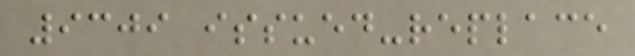9309 issued-replace
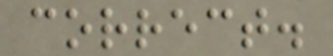correct.
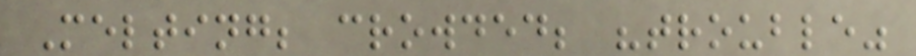Melting; crowded; "trouble"
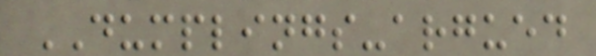DUMPLINGS-argued
